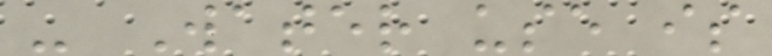- Water use is
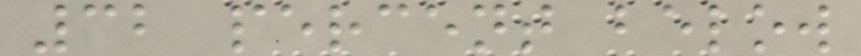32 percent below
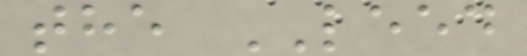the LEED
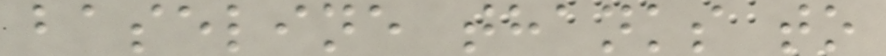baseline thanks to
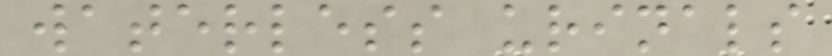waterless urinals
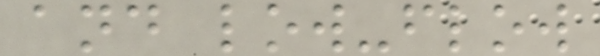and low-flow
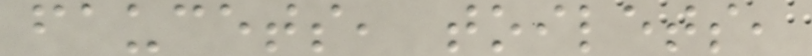faucets, toilets,
